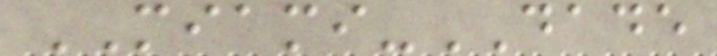MIAMI-DADE
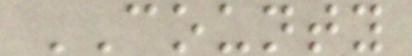COUNTY
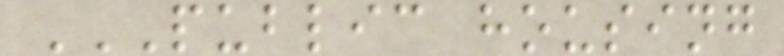PUBLIC HOUSING
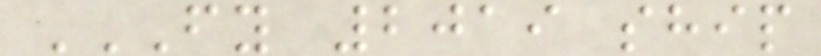FY 2019 SHIP
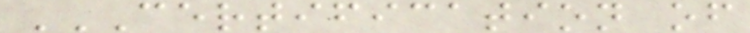CERTIFICATION OF
